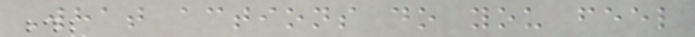What actions do you feel
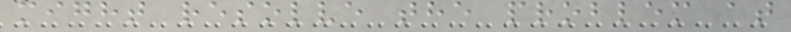might resolve the problem at
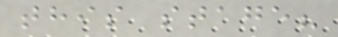this stage?
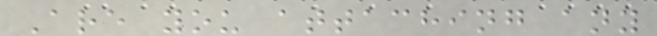Are you attaching any
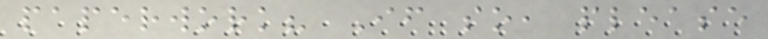paperwork? If so, please
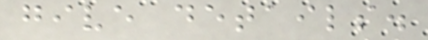give details.
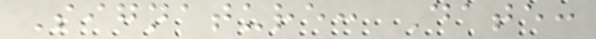Signature: Date:
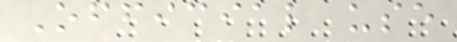Official use
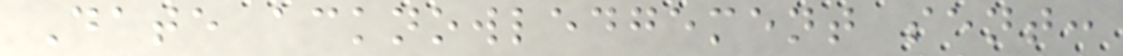Date acknowledgement sent:
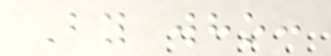By who:
